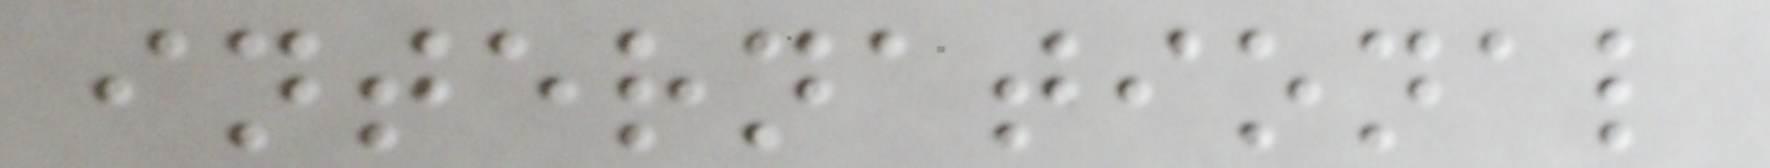international
